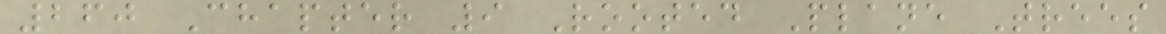260 Chapter 9 Rooted Plane Trees
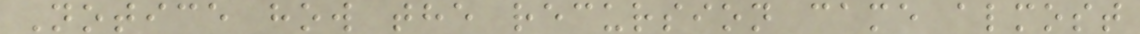Notice how the recursion came almost
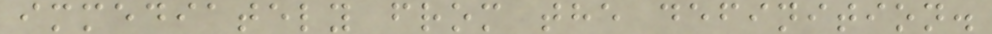immediately from the definition.
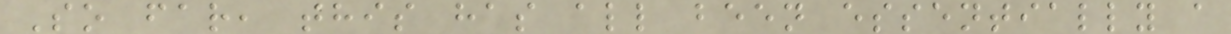So far, this has all been essentially a
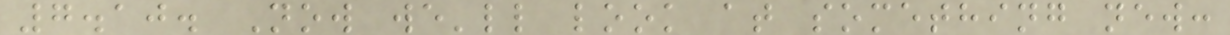7.10. Now we'll look at something new:
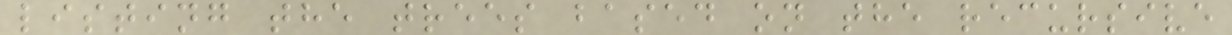listing the trees based on the recursive
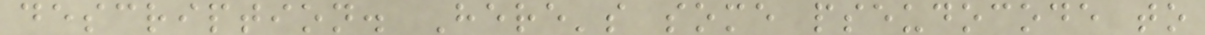description. Here's some pseudocode to
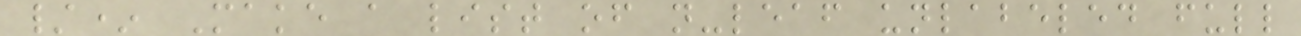/* Make a list of n-leaf unlabeled full
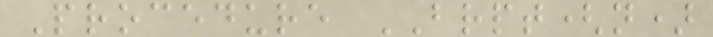Procedure BRPT(n)
